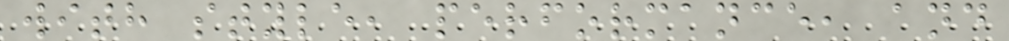with style, performance, and
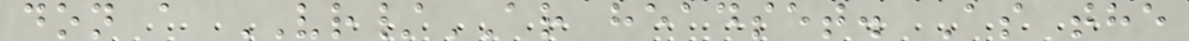don a VR/AR headset. As the
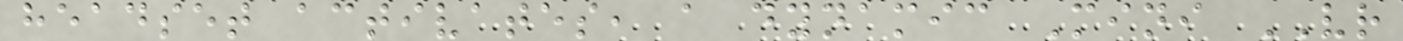headset activates, a dynamic Mini VR
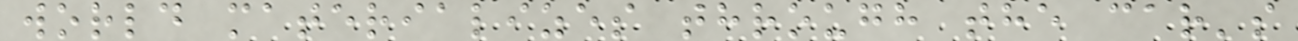world materializes through the car's
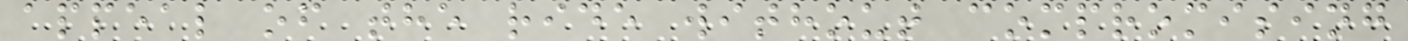appeal of the ride without compromising
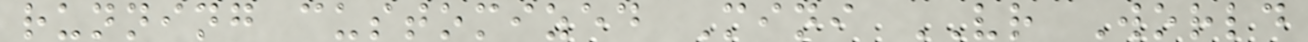running customized Mini VR World
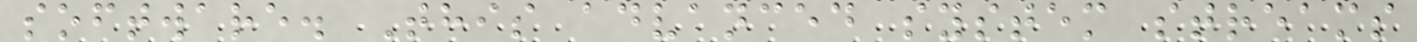software. This advanced system streams
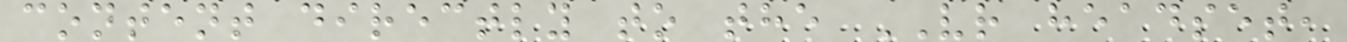content directly to the VR headset,
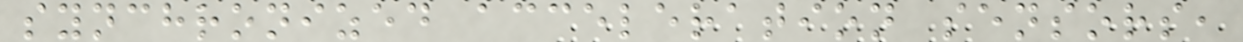synchronized acceleration sensors,
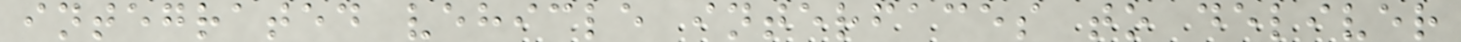integrated vehicle interfaces to deliver
